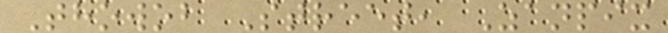Thowob Street, Zanpix
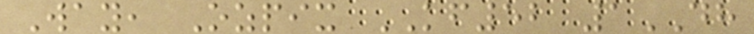Way, Ozpix KF52 1DH
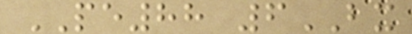PE88 6BX
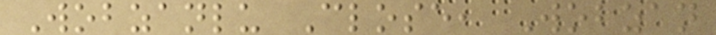Wobzanlu Close, Wobzan
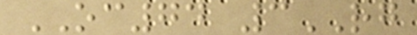OC74 3RG
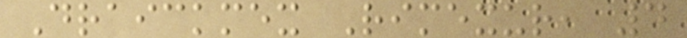Draickmex Rimexur, 4
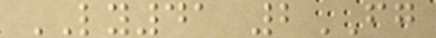LY41 2FG
